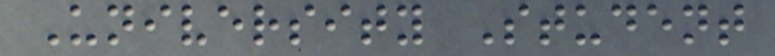University Student
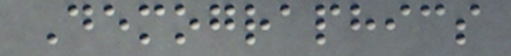Demographics
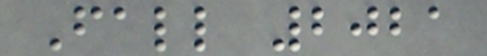Fall 2021
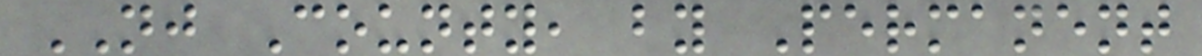NJ County, by Permanent
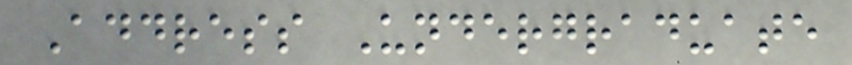Address Undergraduate
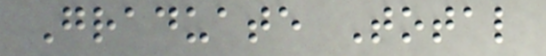Graduate Total
